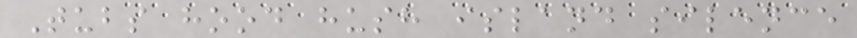Tubs hood hush island silence
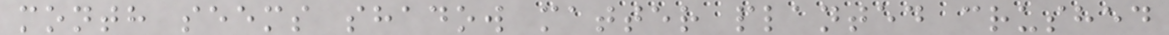month seems shadow matter planted crushed
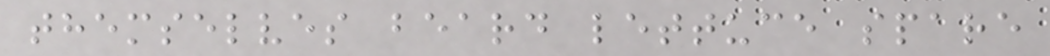themselves beard lettuce spare
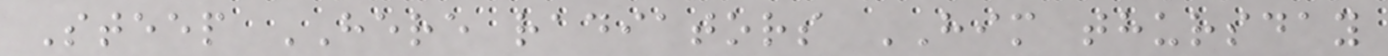Steep HERE radiators HIM thursday
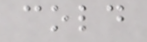cold
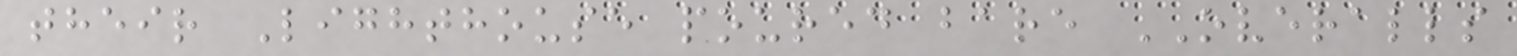their Lighthouse poured bare OVERALLS
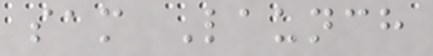sam Launch
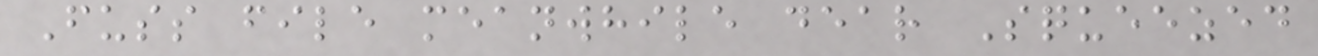Fuss file meanwhile dear Squeezed
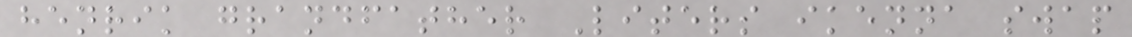henrik grandfather Liters ikenna swap
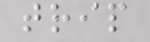trip
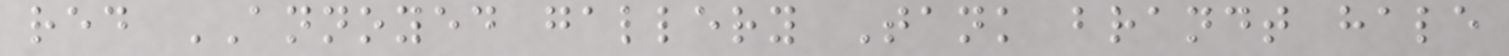red ANNOYED gallery Tank brandt hale
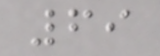69
